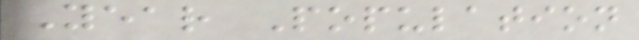Year Population
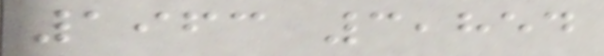1963 3,854
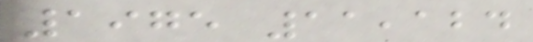1975 11,124
